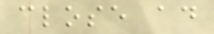close ad
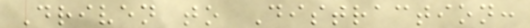Driven to Distraction:
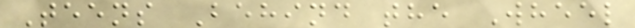Teens Behind the Wheel
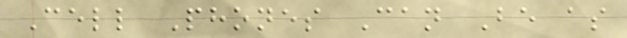Cell Phones Can Be as
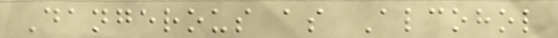Dangerous as Alcohol
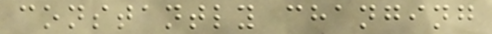constantly changing
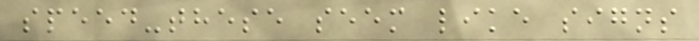speed-these seem like signs
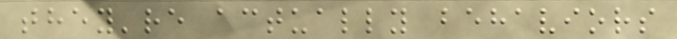they're actually behaviors
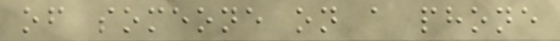of someone on a phone
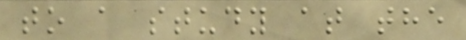to a study at the
